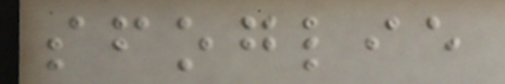sfoglie
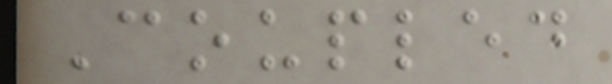Coupled
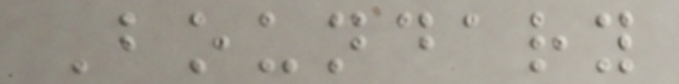Boundary
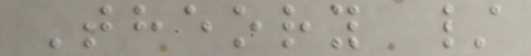Theory /
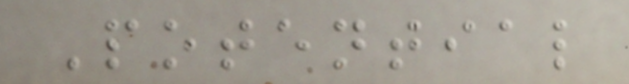Potential
